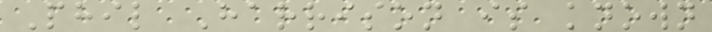Phil Harrison is known
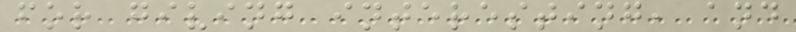for giving interesting, and
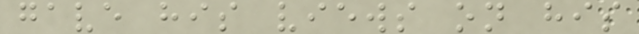gave his views on his
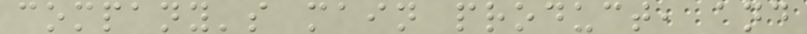company's main product, and
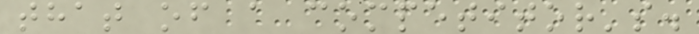that of a competitor's.
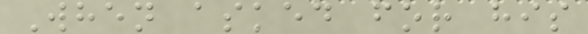When asked for his
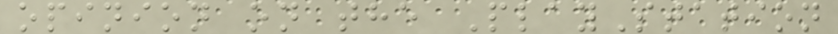opinion on the PlayStation
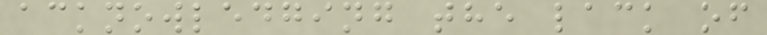acknowledging the lack of
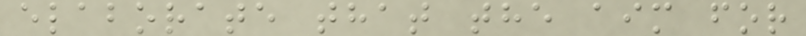elaborate that the aim for
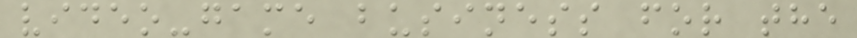video-game business for the
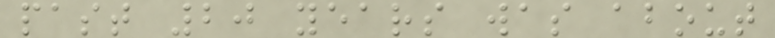past 20 years was about
